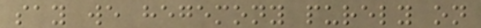say we hegemony purely on
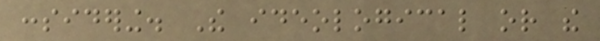considering. The ideological or the
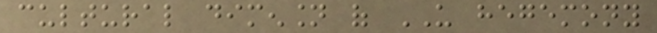cultural dimension of US hegemony
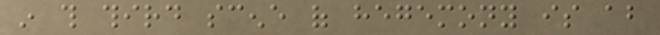in this third scene of hegemony is about
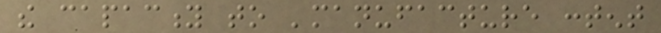the capacity to 'manufacture content
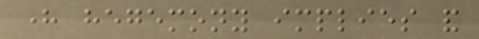here hegemony implies and
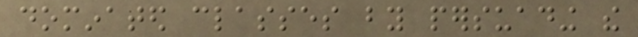dominated classes by persuading the
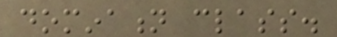domination class.
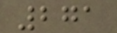271
